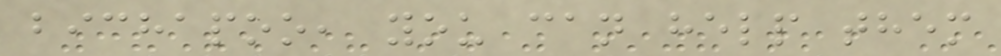bichapoo, you can help them
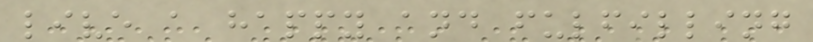live a happy and fulfilling
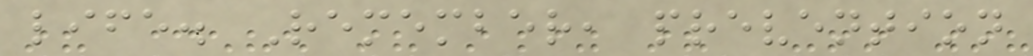life. Remember, prevention
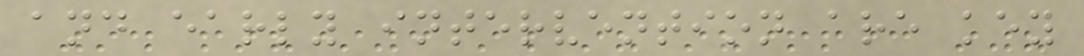and early intervention are key
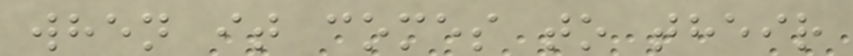when it comes to their
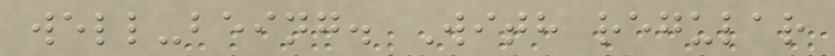well-being. With regular
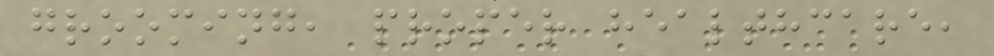grooming, proper healthcare,
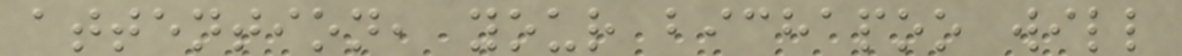attention, your bichapoo will
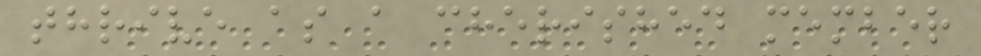thrive as a cherished member
